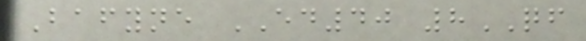Bafyne ED40 8QF
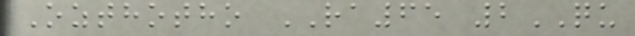Ozthotho RA65 2QU
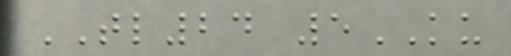TL24 5KU
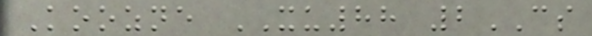Koozne XU88 2CS
